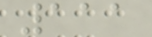111
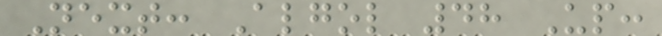Next: Algol 48 Up:
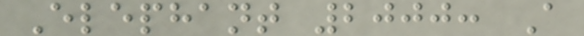Elephant 2000: A
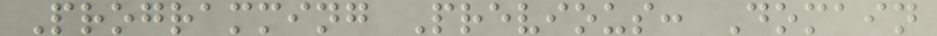Programming Previous: Domain
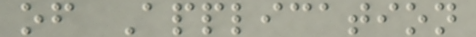of Application
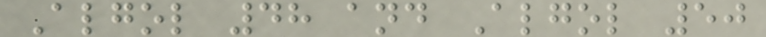Algol 48 and Algol 50
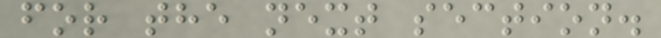for the next section.
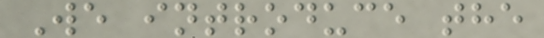We introduce the
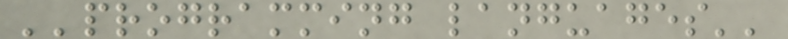''programming languages''
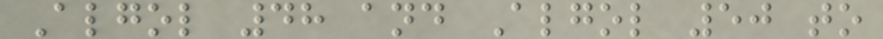Algol 48 and Algol 50 to
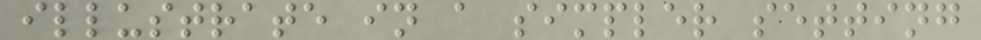illustrate in a simpler setting
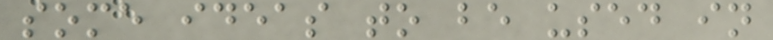some ideas to be used in
